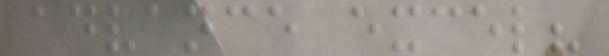advance excel?
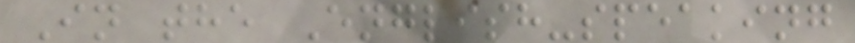In the English-speaking
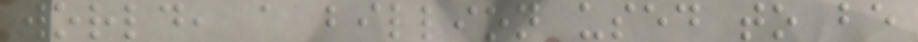world, a billion used to be
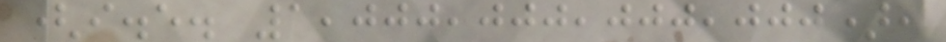(i.e. 1,000,000,000,000),
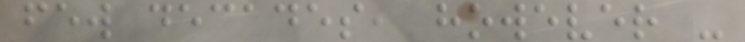few decades, however -
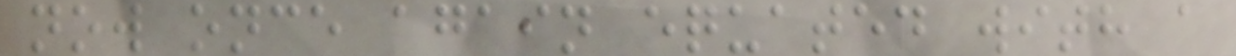now once again equated with a
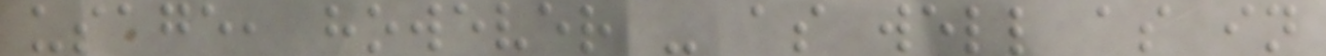usage, however - as well as in
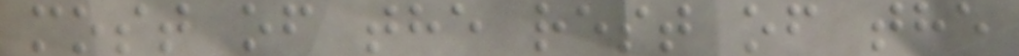most of the rest of the
